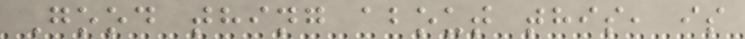Good thing about this, is
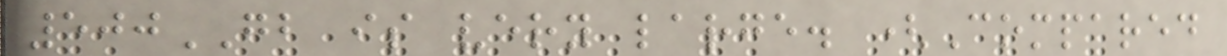500GB is very large. (Compared
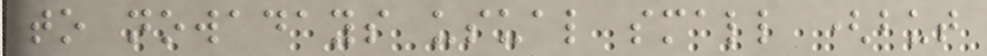to nowadays usual small (but
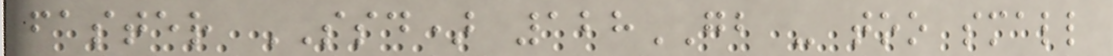faster SSD) 128GB - too small
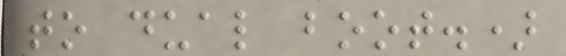to dual boot.)
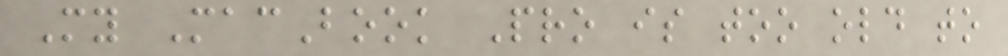My MacBook Pro is too old to
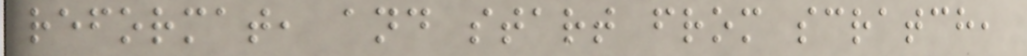reformat, and start from scratch,
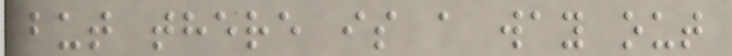but there is a way out
